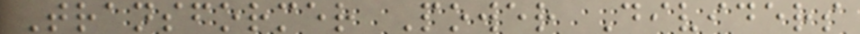Transformer Power Dividers
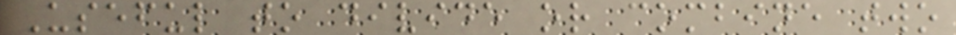Useful to divide or combine two
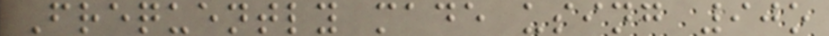Frequently made using 90o
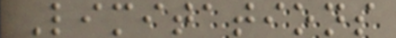Limitations
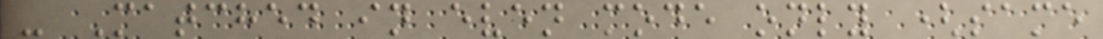- Matched in even mode only (same
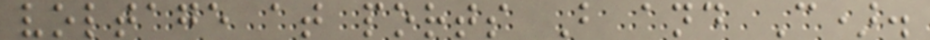voltage at ports B and C).
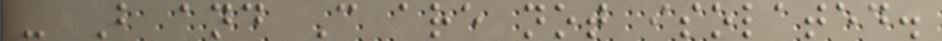- B and C are not isolated.
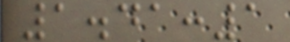1.41:1
